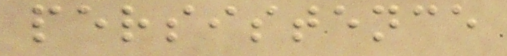persistence
